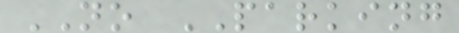NO PARKING
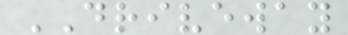DRIVEWAY
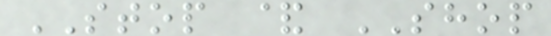STOP & SHOP
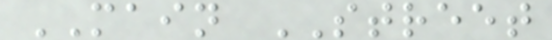MAIN STREET
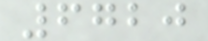6720
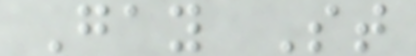Gay St
